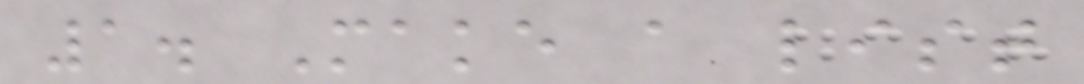1. Make a list
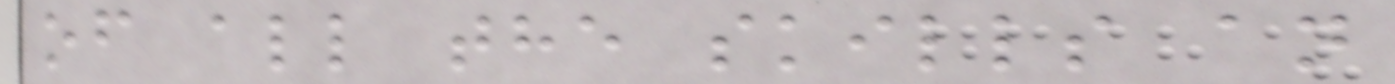of all the skills an
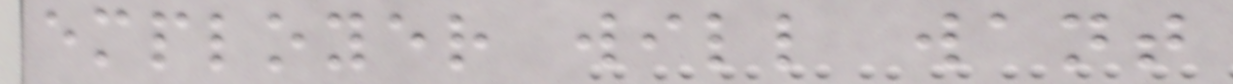employer will want
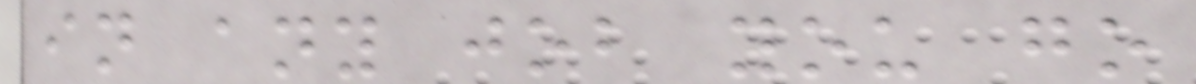in any job you go
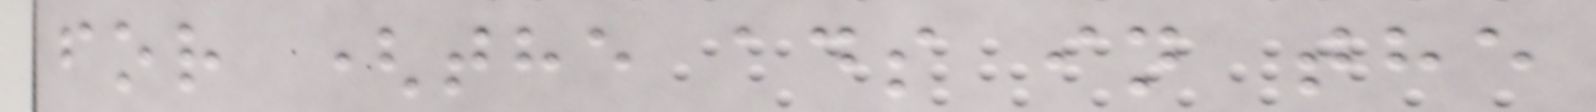for (the ads in the
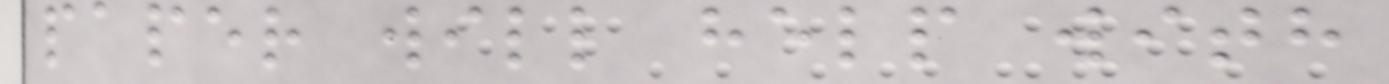paper will help with
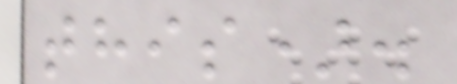this).
